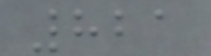821
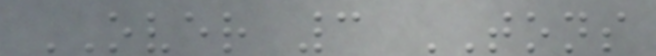OVER 3 TONS
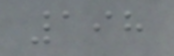198
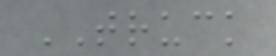TRUCK
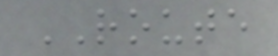ROUTE
